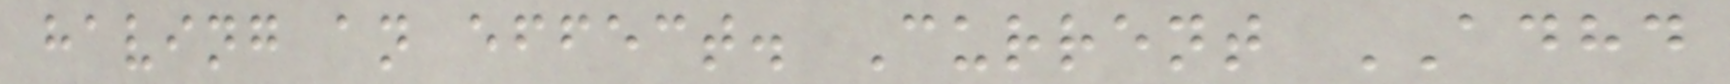having an effect. Current ADHD
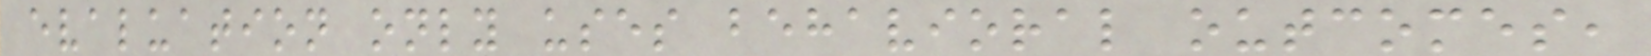evaluation only uses behavioral outcomes,
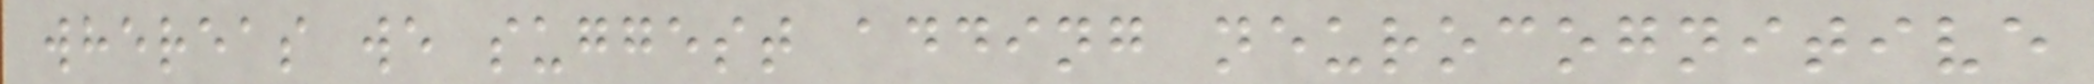whereas we suggest adding neurocognitive
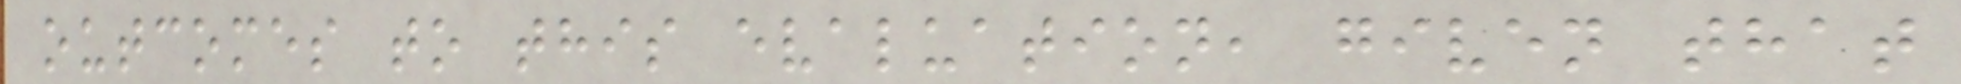outcomes to this evaluation, given that
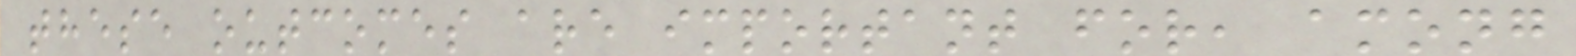these outcomes are important for, among
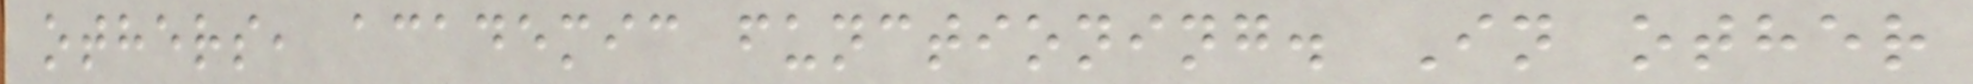others, academic functioning. In other
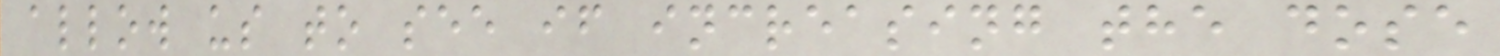allow us to see if increasing the dose
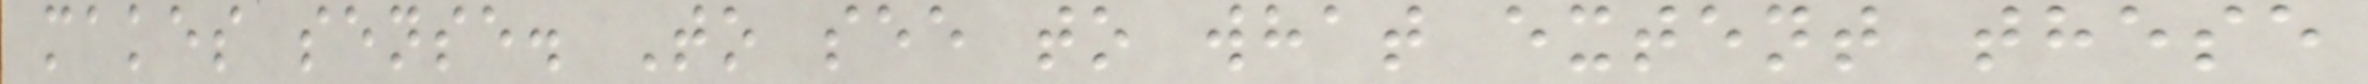makes sense. To see to what extent these
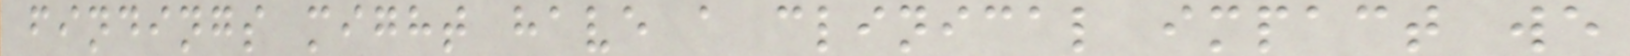findings might have a clinical impact we
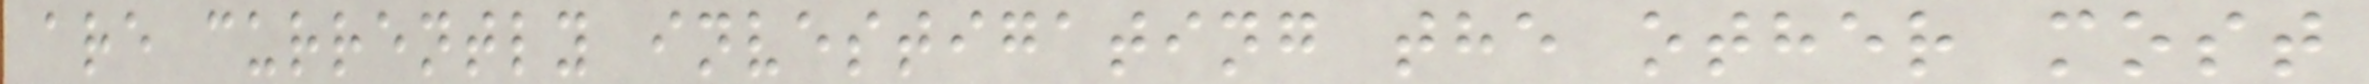are currently investigating the other most
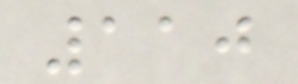110
